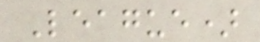League)
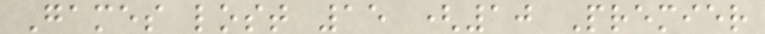Games lost 15 (10 Premier
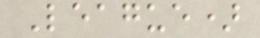League)
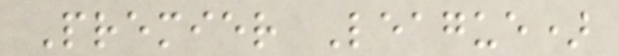Premier League)
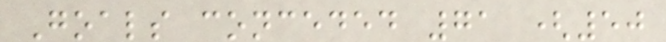Goals conceded 71 (50
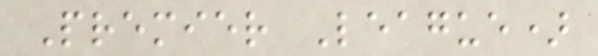Premier League)
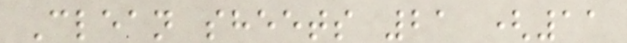Clean sheets 21 (11
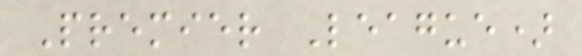Premier League)
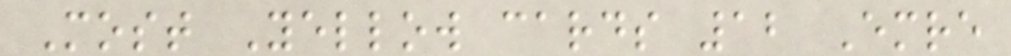Most Yellow cards 12 Emre
